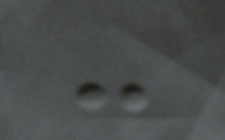-
